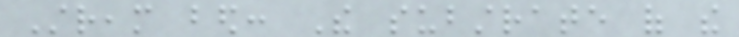Stream bed: The substrate of the
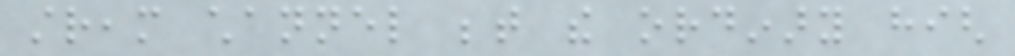stream channel between the ordinary high
